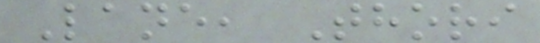Lane, Thori
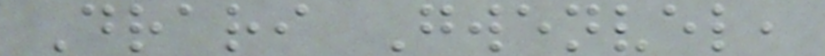Drari Gwenvel,
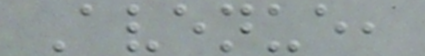Avenue,
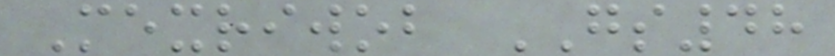Mexriwob GS48
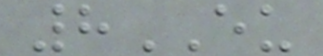8EU
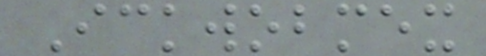Ickwobmex
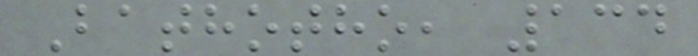Bathotho, 134
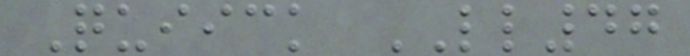Quiick LL47
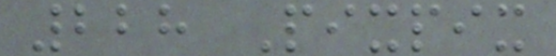228 Pixpix
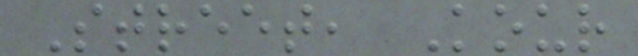Street, Kour
